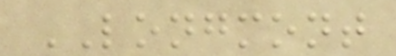LONGMONT
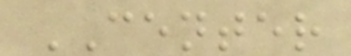CENTER
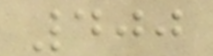400
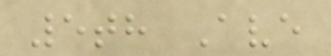5th Ave
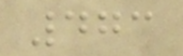473
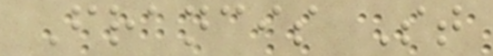Francis St
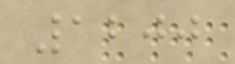1200
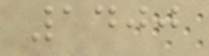1400
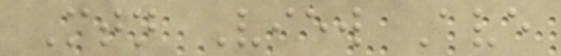Mtn View Ave
